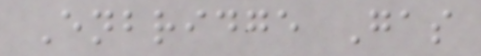Enbridge Gas
